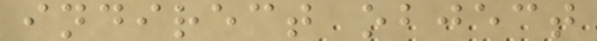indirect object
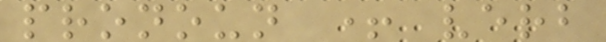pronoun + verb
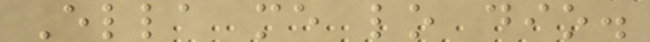Ella me lo dio.
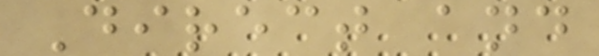Direct and
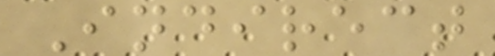Indirect
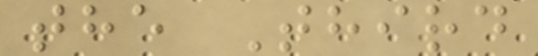the Third
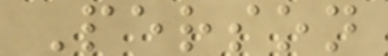Person
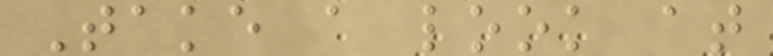Take a look at
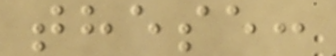these:
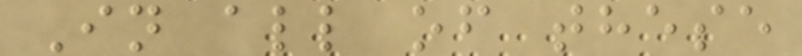In all of these
